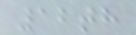12th
